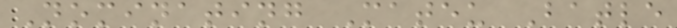Nominating Mateu Batle
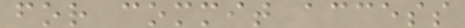for commit access
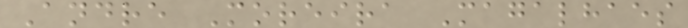Andre Moreira Magalhaes
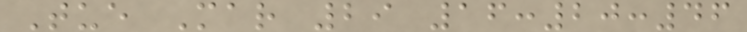Tue Mar 29 16:20:46
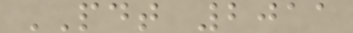PDT 2011
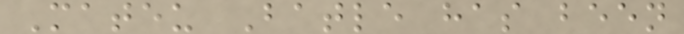Mateu Batle has been
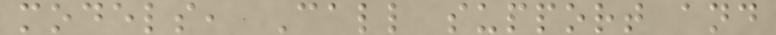models, Call support and
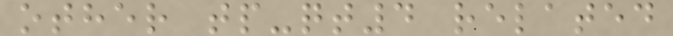other tp-qt4 related
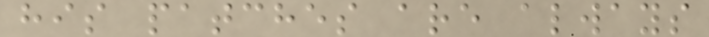his patches are always
